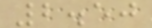2.50
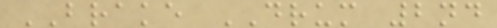BRAKE DRUM 2nd
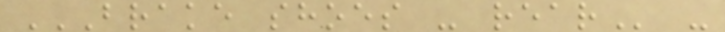BRAKE SHOES - REAR -
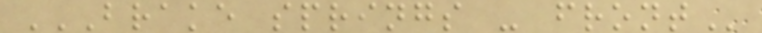BRAKE SPRINGS - FRONT
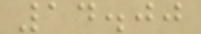14.00
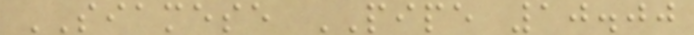SIAMESE PIPE 10.00
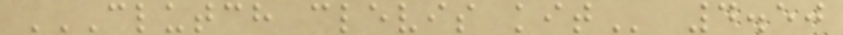CLUTCH CLEVIS KIT 4.50
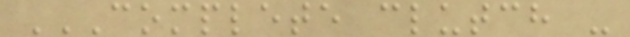COMPLETE CLUTCH -
